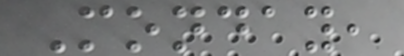Monday,
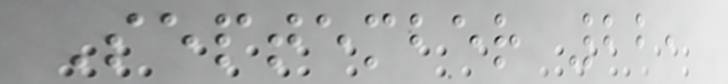September 22,
